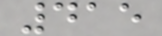415
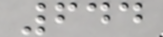644
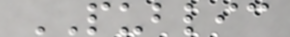PUBLIC
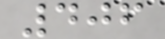406
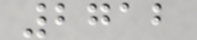2712
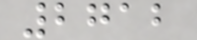2712
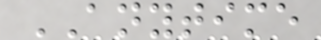ANYTIME
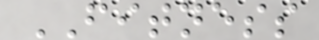FITNESS
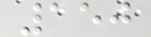150
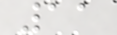11
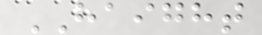HAIGHT
